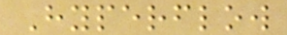Hyperflow
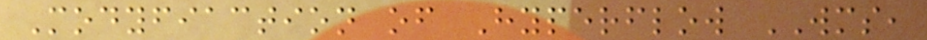Modyfiaction of Hyperflow WMS,
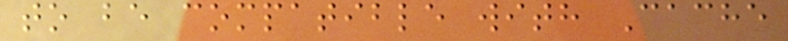to be compatible with Cache
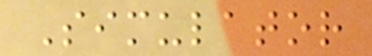Simulator
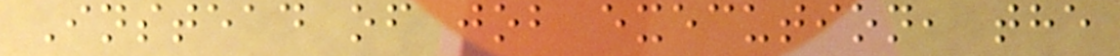Instead of job execution, the
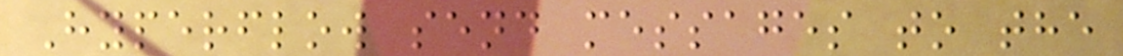Hyperflow send messages to the
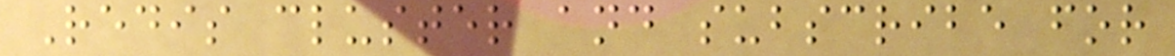Redis cluster and subscribe for
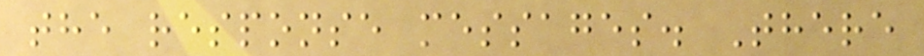the response messages. There
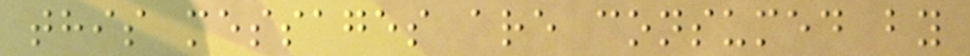this messages are consumed by
